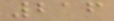216
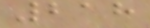218
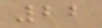22
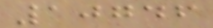10746
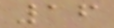16
